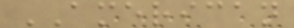AMERICAN
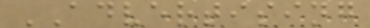ADVERTISING
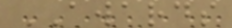AWARDS
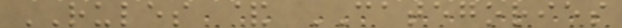RULES & CATEGORIES
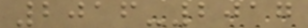2016-2017
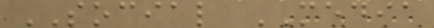SOCIAL MEDIA
